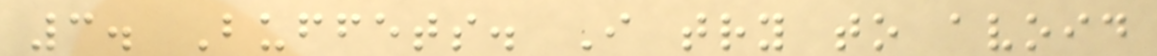3. Buffets. I try to avoid
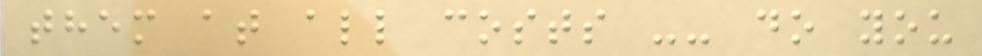them at all costs -- do you
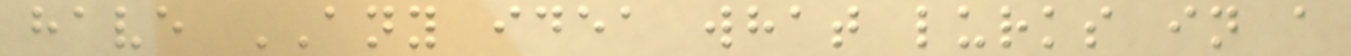have ANY idea what lurks in a
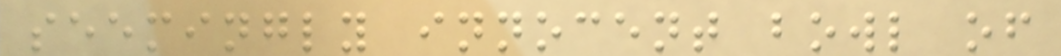seemingly innocent bowl of
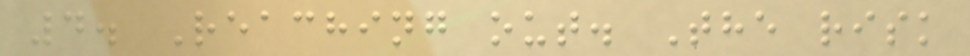4. Reaching out. The risk
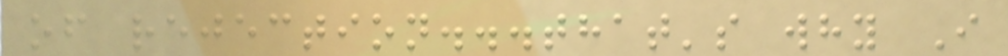of rejection...that's why I
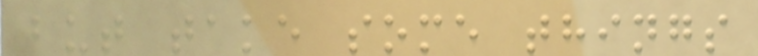but take some things
